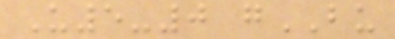U5-0 gBU
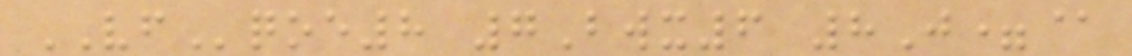VFqoe8 7Bwx6 8J=@
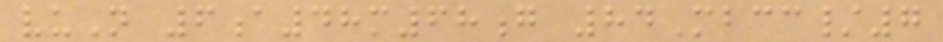vuN 6a48m68g 84Mbcc/7
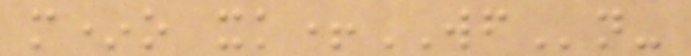m*o xk+WFn-
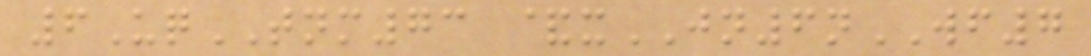6UqTNM73 &xJN6nWF7
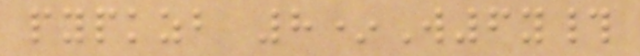pypkzb 8*W6y#
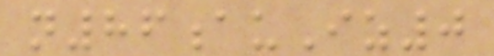n86auIz0
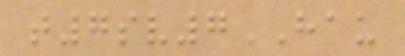t7sv7HAU
